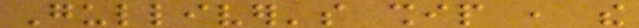Gulliver's ship , the
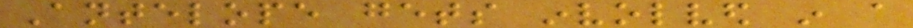Antelope gets involved in a
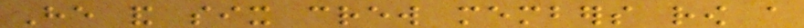He and six crew members row a
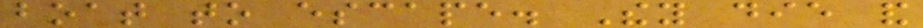boat to escape. They die and
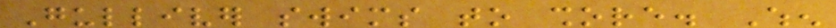Gulliver swims to shore. When
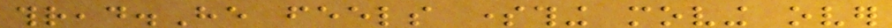thread.He feels something moving over
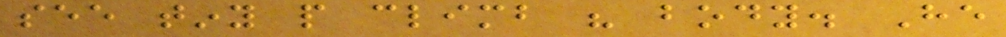see tiny people climb his body. He
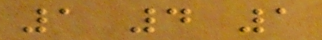1 4 1
